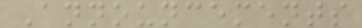Announcements
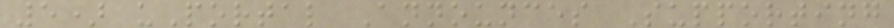5) uPortal Announces Supporting
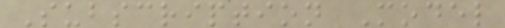Subscription Model
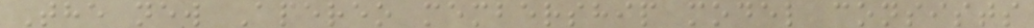The new Apereo membership model consists
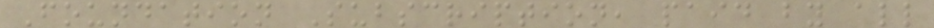Foundation Subscription, paid by all
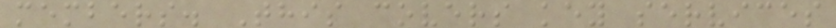members. This covers key services
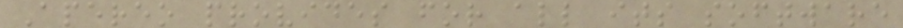Apereo provides for all its software
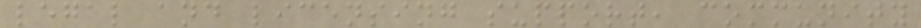legal and licensing support, community
